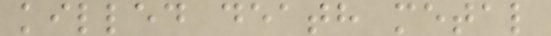killed death metal
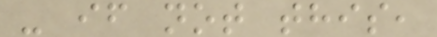- if not this,
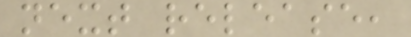next release,
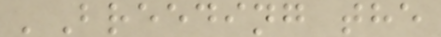'Breeding the
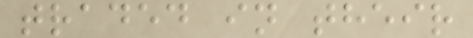traded in their
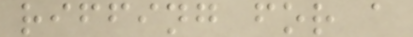riffing for a
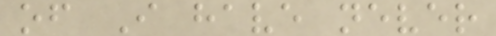of I have never
